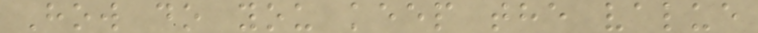How do you keep the value
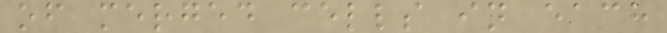of merged cells in each
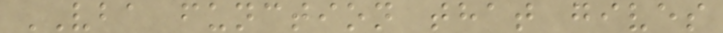VBA function that gives
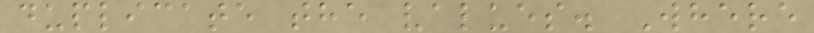duplicate the values. Where
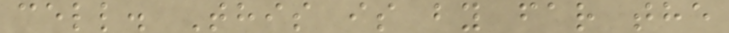cell. This is by far the
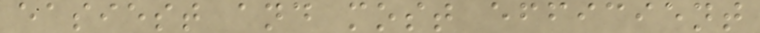easiest and most efficient
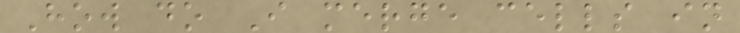How do I merge cells in
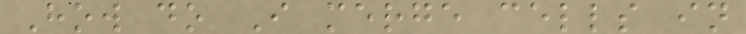How do I merge cells in
